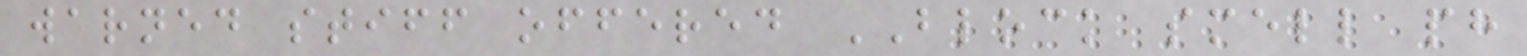warned stiff offered BLOCK smell ph
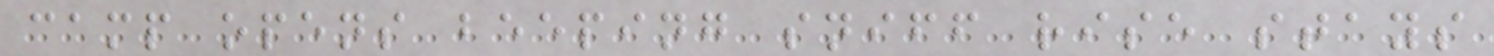camp opens beeping sniff rise stays
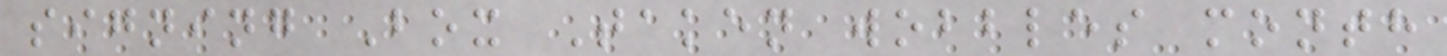signing Box Taken wobbles month
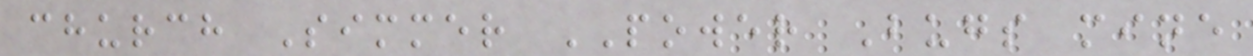church Simmer POWER Bugs mine
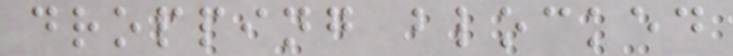dropping blocked
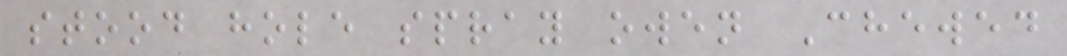stood hole spray owen Chewed
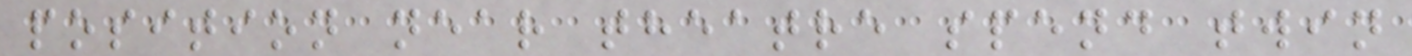position near theatre spend twin
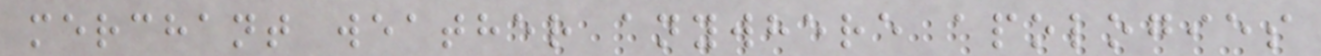merchant weather anywhere apologies
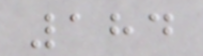184
